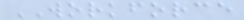WORKFORCE
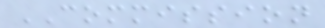COMMISSION
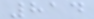814
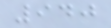940
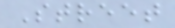Street
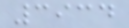3934
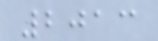2013
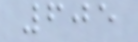605
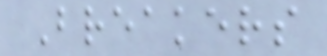Breakers
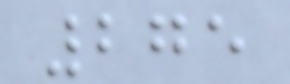275
